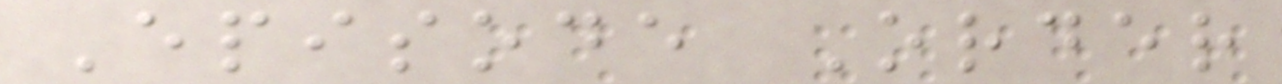Episode Order
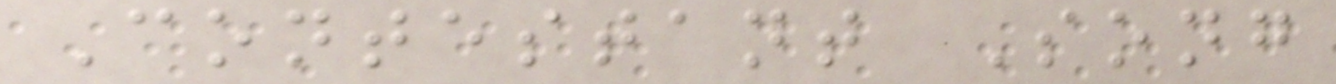Contestant Song
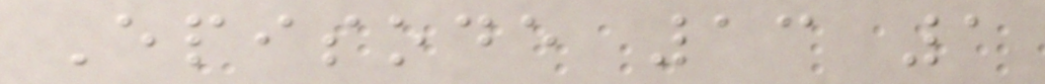Episode 13 1
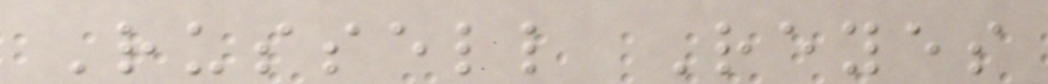Russell Reyes
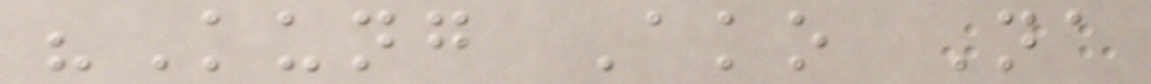"Kung Ako Na
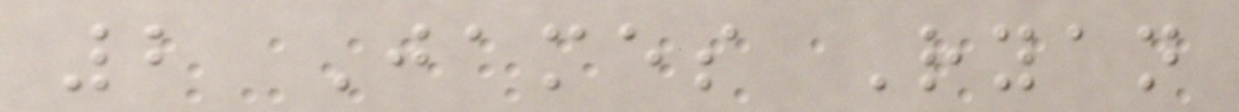2 James Ryan
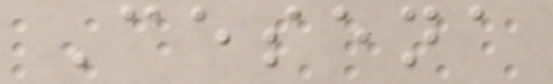Cesena
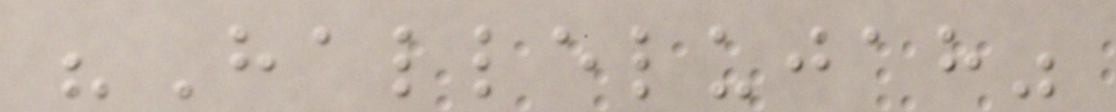"Hallelujah"
